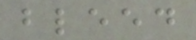bleed
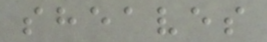sheaves
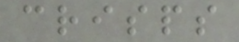crisps
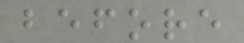before
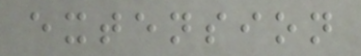extension
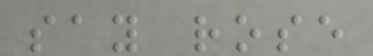say rose
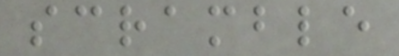scramble
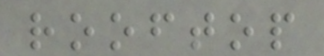rooftop
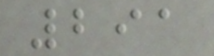291
